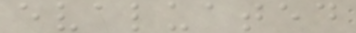evaluated
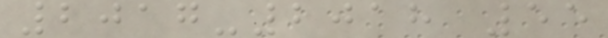2017-2018 55
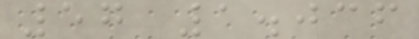57 1.036
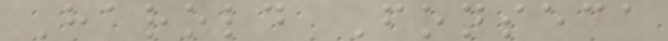Harold Fonseca
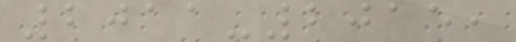2011-2015,
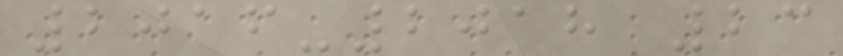2016-2018 23
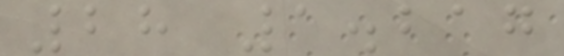28 1.217
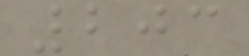203
